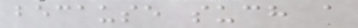because such a
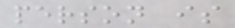person is
